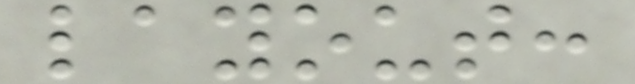layout:
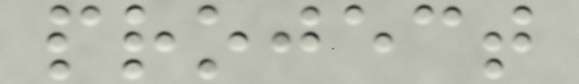project
